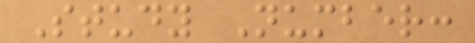Study Number:
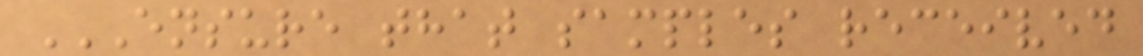ENSURE THAT SAMPLES RECEIVED
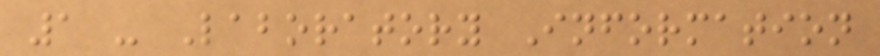1 - Laboratory Information
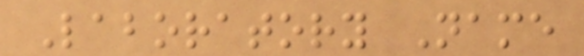Laboratory Name
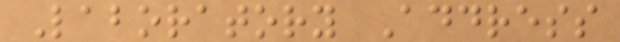Laboratory Address
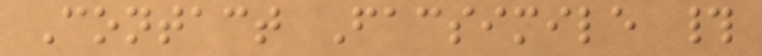Contact Facsimile #
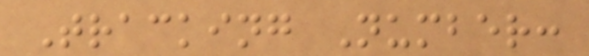Tracking Number:
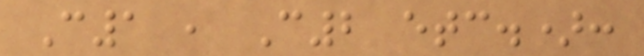C1 , C2 etc.):
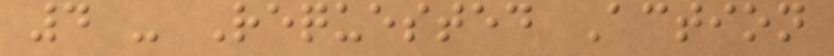4 - Requested Action
